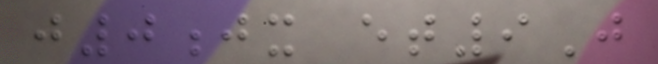j0jx et9J
